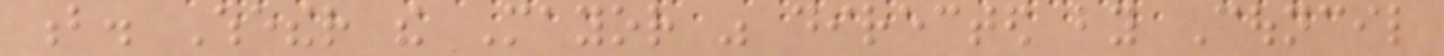b. Whether the Mayor was directed by Council
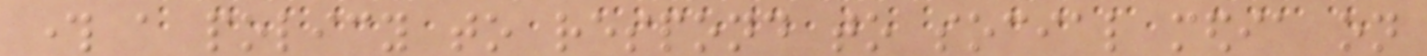through a policy to respond to social media on
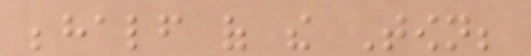behalf of the Town;
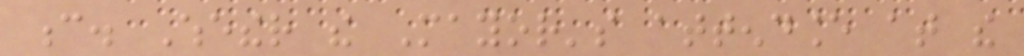c. Whether the Mayor's attendance at the
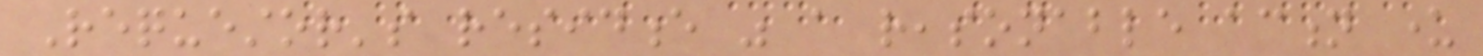Requestor's residence was a reasonable action under
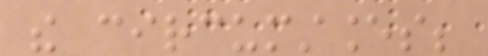the circumstances;
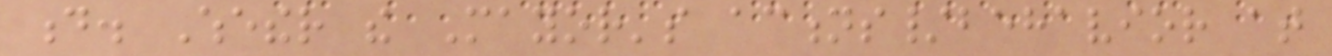d. Whether the Mayor's actions/behavior at
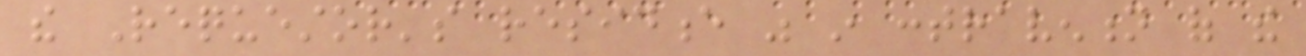the Requestor's residence was in contravention of the
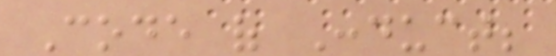Code of Conduct;
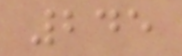245
